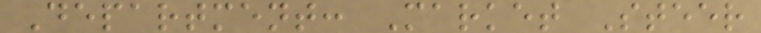Department: Market Steer
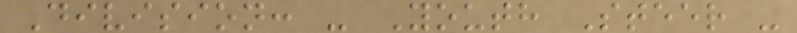Division: - Youth Steer -
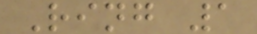Ring 1
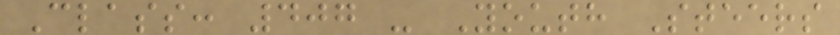Class: 407 - Youth Steers
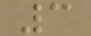3
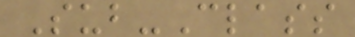Sub-Class
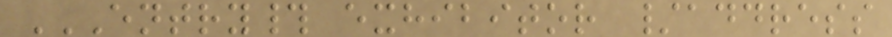ENTRY# EXHIBITOR /ADDRESS
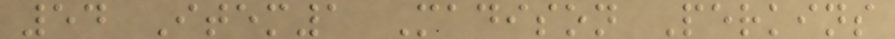54 Item1 Madison Perkins
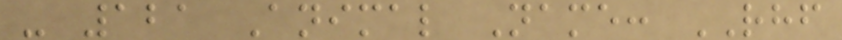- 121 Animal Name: RHF
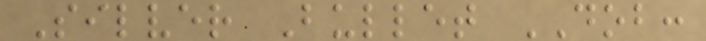Silver Bullet DOB:
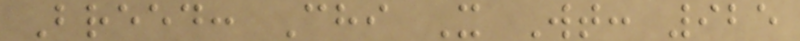Breed: Chi X Wt: 925
